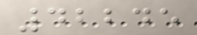42245
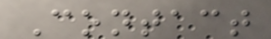Contact
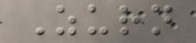Zurn
